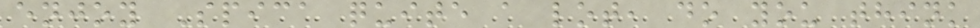enjoy Spica quite a lot, do you think
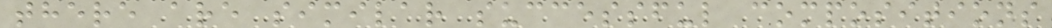there are similar successful compositions
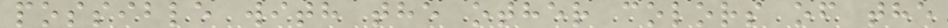possible with the other colors of the
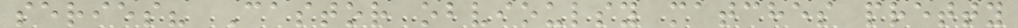series? Castor obvioulsy matches pretty
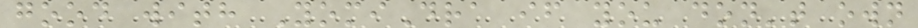good with YomiDra if you don't own
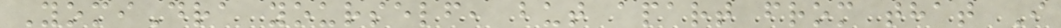YomiDra yourself, but apart from that I
